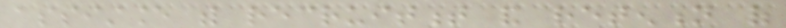assistance with recruitment and retention of
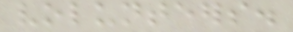volunteers.
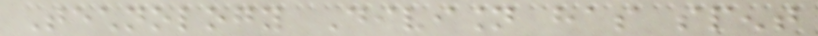Technology Division has spent
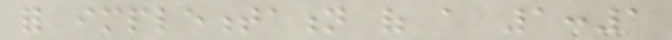for implementation of a 1:1
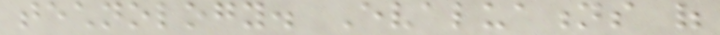technology. Evaluations of
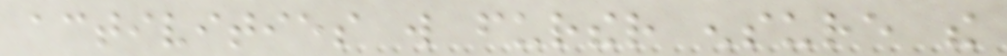activities will further ensure the
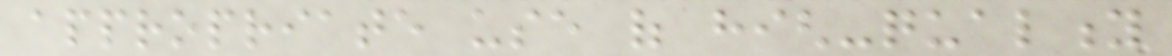appropriate use of high-quality
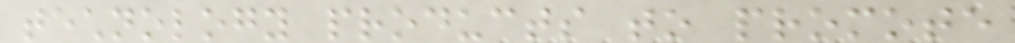technology products to promote
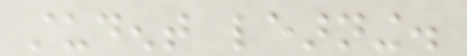student learning.
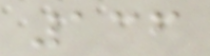136
